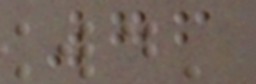76
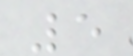5
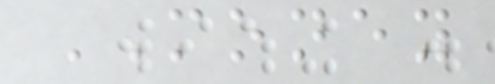MONEY
